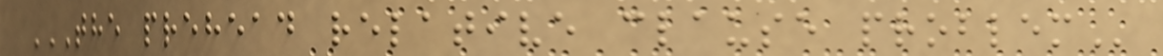THE PREHEAD RELATIVE CLAUSE PROBLEM
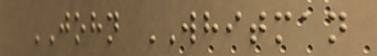JOHN WHITMAN
